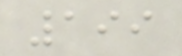199
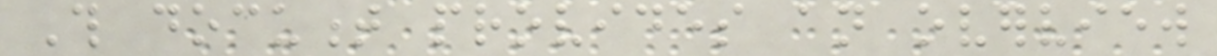This document provides an overview
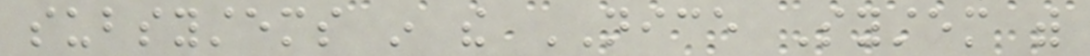subsystems in the NICE System with
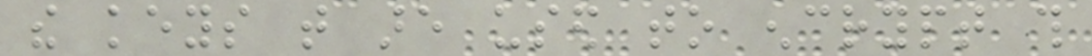the keys that are used to encrypt this
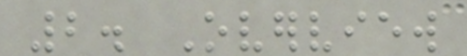2. Overview
